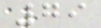79
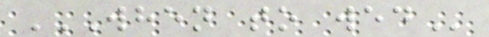WHEN TO WED
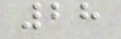28
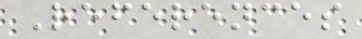References
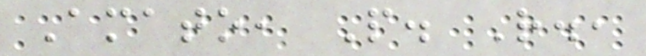Amato, P. R.,
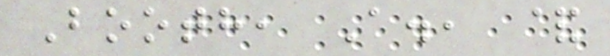Booth, A., &
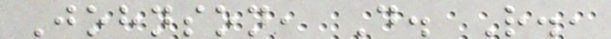Johnson, D. R.,
